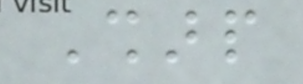Sharp
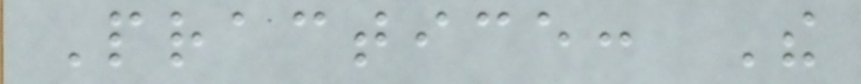Practice: The
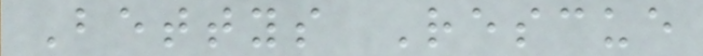Bettys Rescue
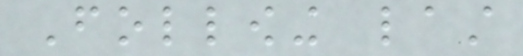Following last
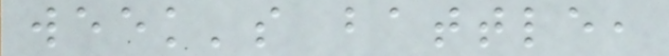week's battle,
